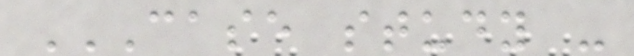CASE STUDY -
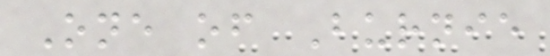One of Burnie
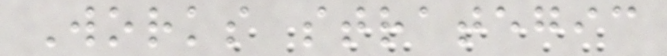Works strategic
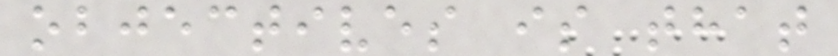objectives is that
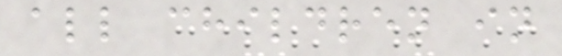all children in
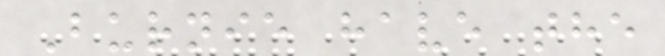Burnie have the
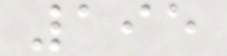195
